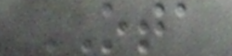OTA
